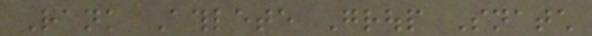Rank Athlete Group Snatch
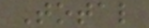Total
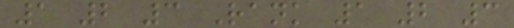1 2 3 Rank 1 2 3
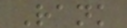Rank
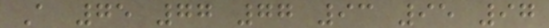A 75 77 77 93 95 97
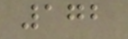172
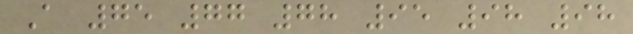A 75 77 78 95 98 98
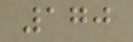170
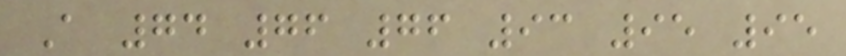A 74 76 76 93 95 95
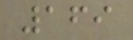169
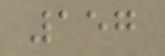157
